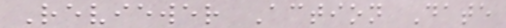Reviewer Action Date
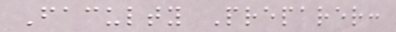Faculty Preparer:
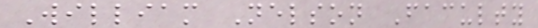William Nelson Faculty
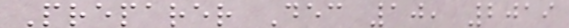Preparer Dec 10, 2019
